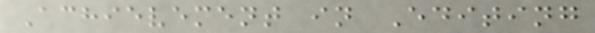Achievement in Editing
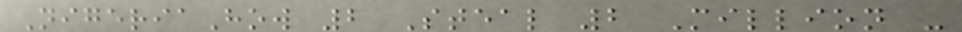NigeriaHow 2 Steal 2 Million -
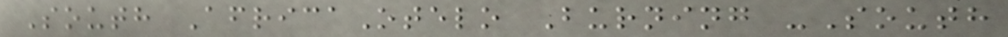South AfricaOtelo Burning -South
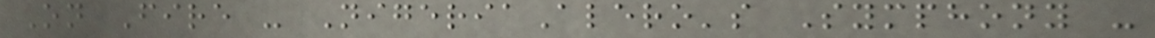On Fire - NigeriaAlero's Symphony -
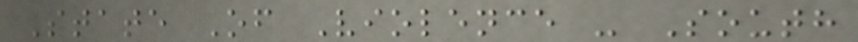State Of Violence - South
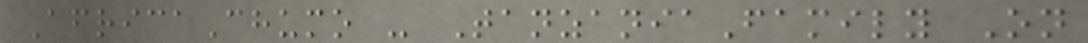AfricaChumo - TanzaniaFamily On
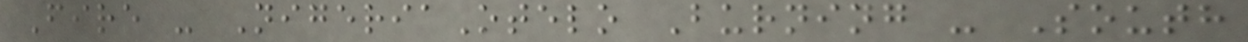Fire - NigeriaOtelo Burning - South
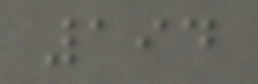194
